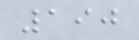190
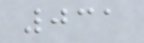031
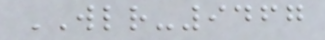WLR-9467
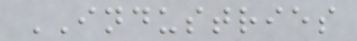INDUSTRIES
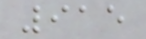915
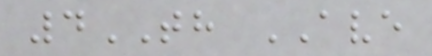4TH AVE
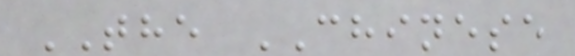THE CHINESE
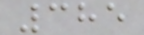385
